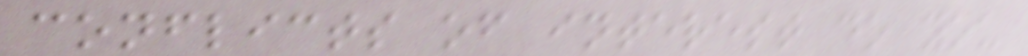conflicts of interest do you
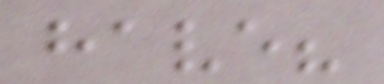have?
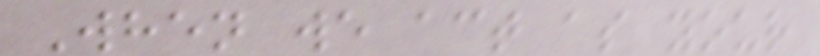When we act as your
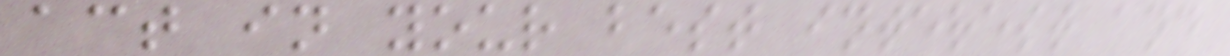act in your best interest and
